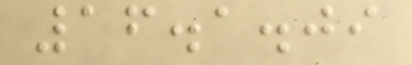16.1.09
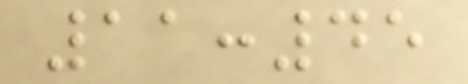11:45
